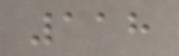118
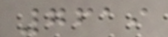7619
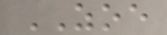ZOE
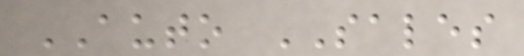AUTO SALES
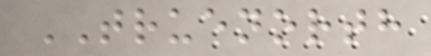TRUENORTH
